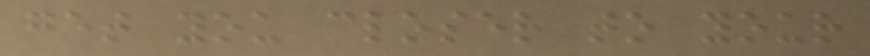get you closer to your
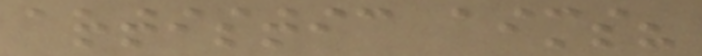artistic aims?
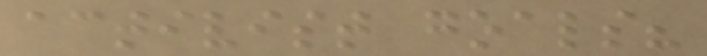activist goals?
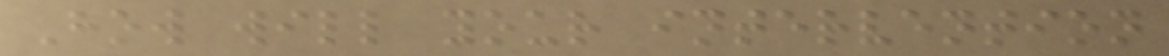How will your intervention
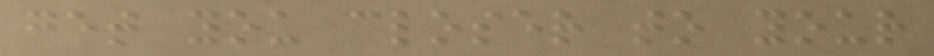get you closer to your
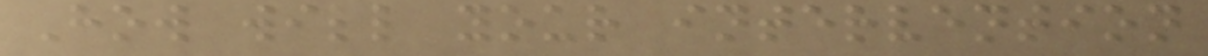How will your intervention
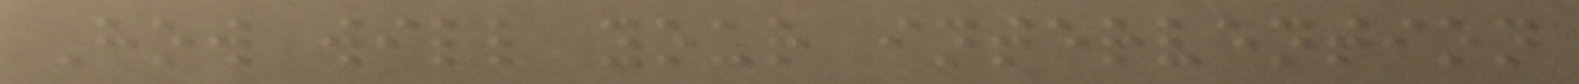How will your intervention
